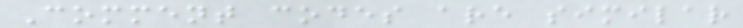Comment codes are similar
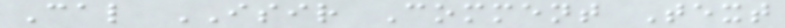Cal ISIR Comment Text
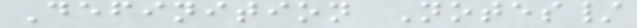Definition Notes/
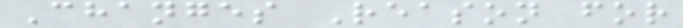Changes Reason for
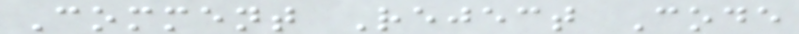Comment Reject Code
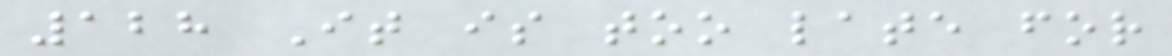128 It is too late for
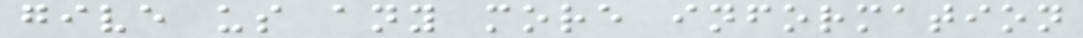give us any more information
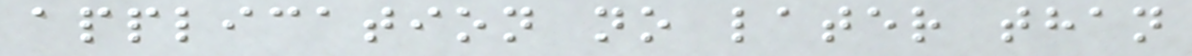application no later than
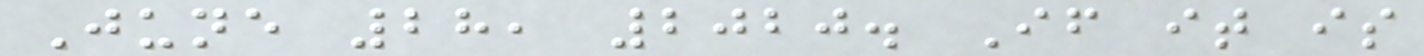June 28, 2020. If it is
